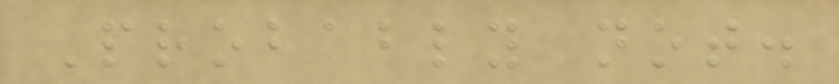Probably not.
